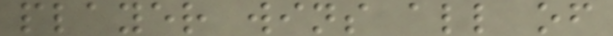player wins all of
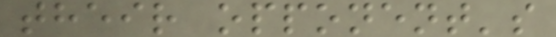their opponent's
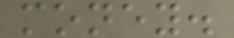money.
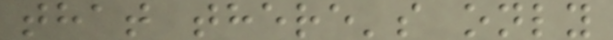that there's only
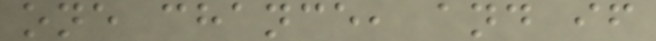one chance, and if
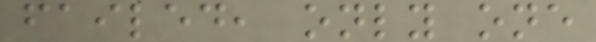failed, only one
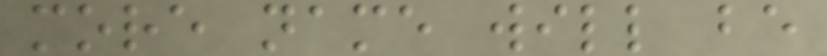more name will be
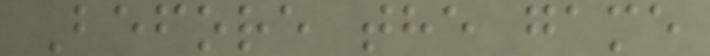Before the game
